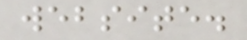website.
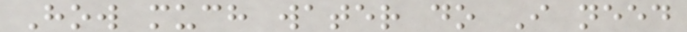How much water do I need
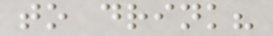to drink?
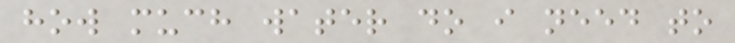how much water do i need to
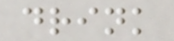drink
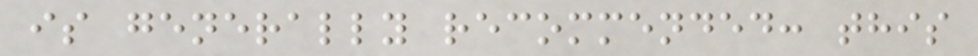is generally recommended: this
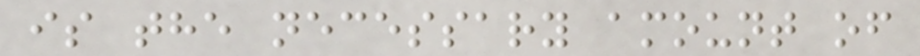is the necessary amount of
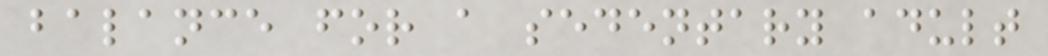balance for a sedentary adult
